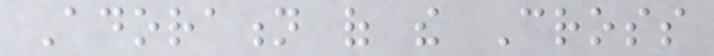Adoration of the Cross
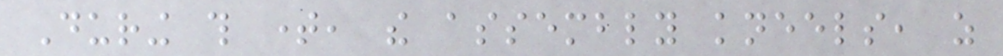During this time, the assembly kneels, as
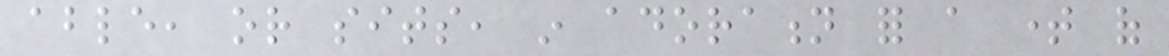able, or sits, in adoration for a time of
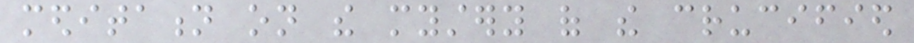meditation on the mystery of the crucified
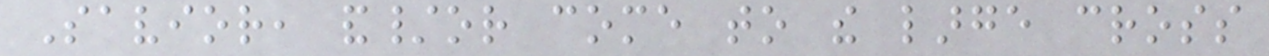Savior, and/or come to the large cross
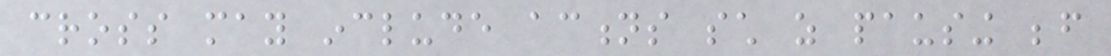cross may include actions such as pausing before
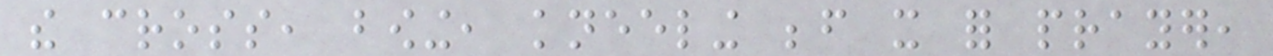the cross, bowing, kneeling before it for prayer,
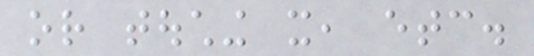or touching it, etc.
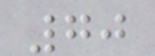70
